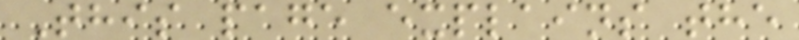This page explains the
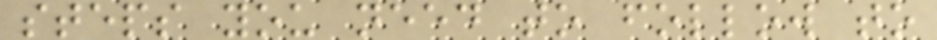steps you need to follow to
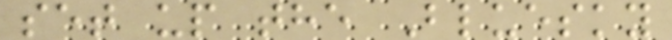set up the Bluesky
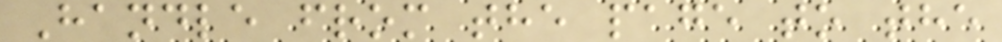Handle from the page to the
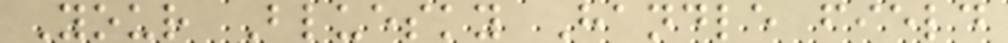Your Bluesky Handle field
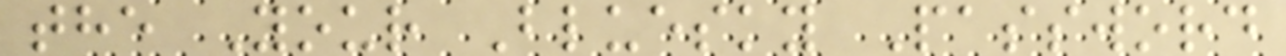the Your Bluesky Password
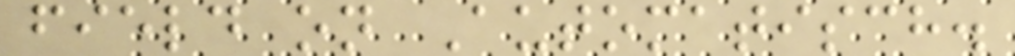field on Automatisch.
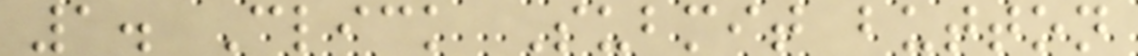1. Click Submit button
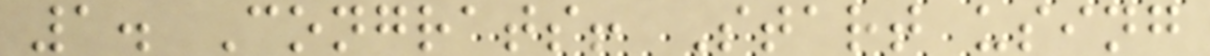1. Congrats! Start using
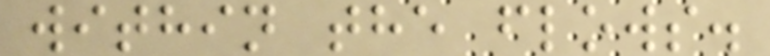within the flows.
